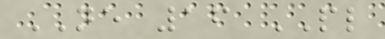NE 16 PL
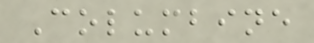Columbine
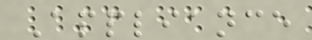Appliance
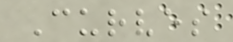Curves
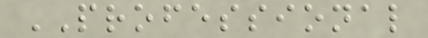PROFESSIONAL
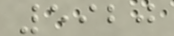5920
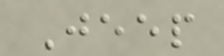Jeep
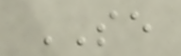SE
